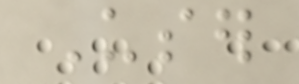User
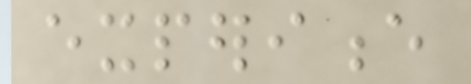experience
